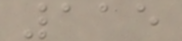115
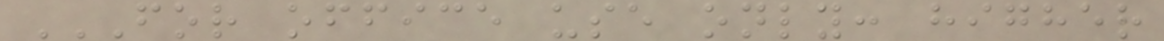FOR OFFICE USE ONLY: HIGHER
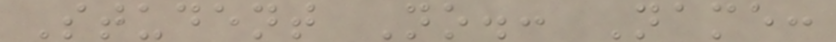Student No.: Name:
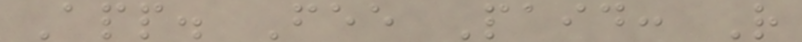App. Fee Paid: R
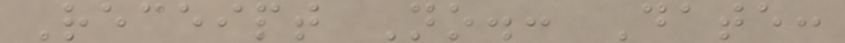Receipt No.: Date:
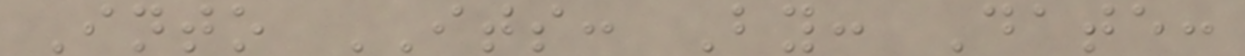Into ITS: By: Date:
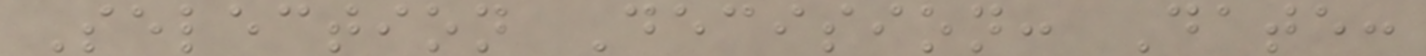Selection Decision: Date:
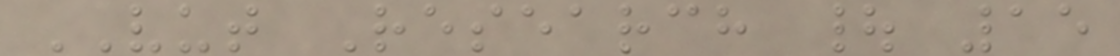VUT Research | 15
